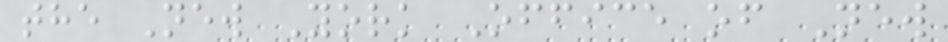the New York Office of New
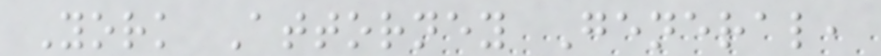York Attorney General,
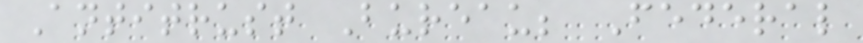Antitrust Bureau; Federal
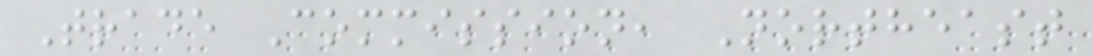Trade Commission, Northeast
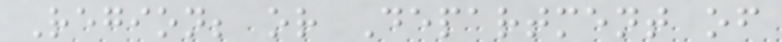Region; or Department of
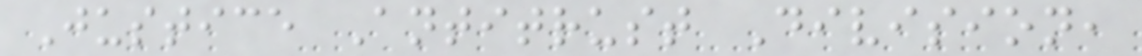Justice Antitrust Division,
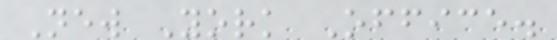New York Office.
